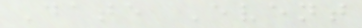Date Event
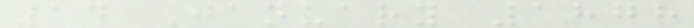14 January 1878
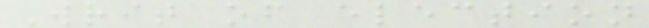Writ of election
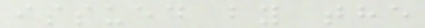issued by the
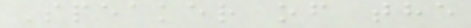Speaker of the
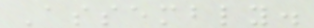Assembly.
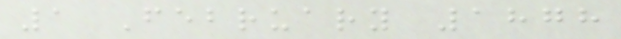1 February 1878
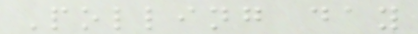Polling day
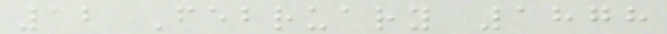12 February 1878
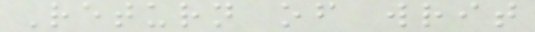Return of writ
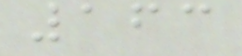163
